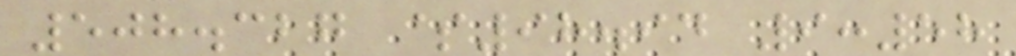508.327 $98.94 9:58
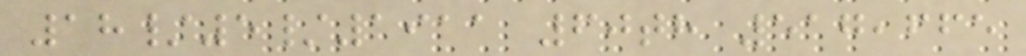18/5/1911 60th 517,665
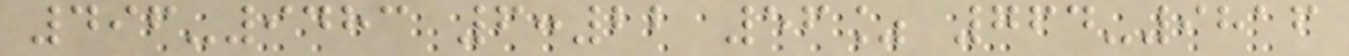496-9483 6:22 56% 764-9816
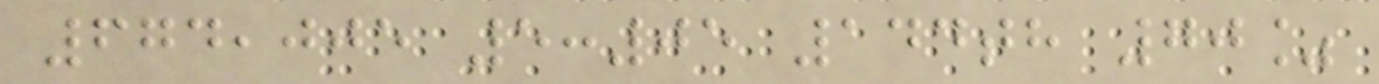674,005 5:05 144th 70%
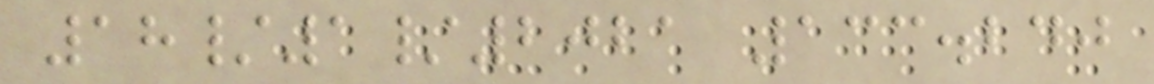18/1/2021 133.240
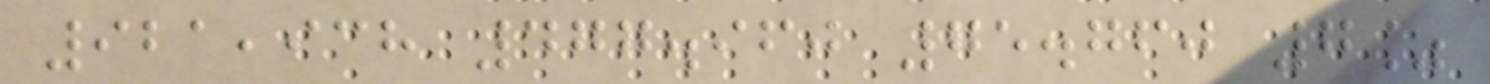921,938 477.960 75.760 7%
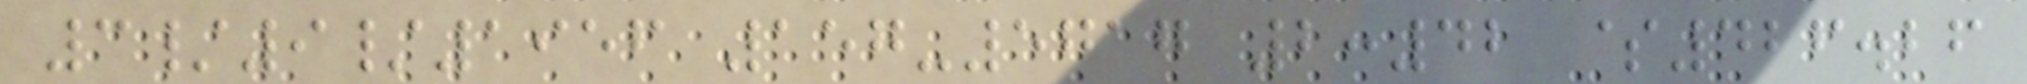3/9/1956 157-5717 2:42 $426.26
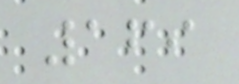169
